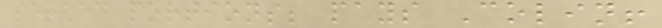served portions; pays Colin!
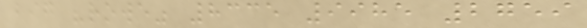big "rowe" 8335 9985 2759
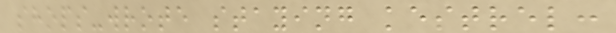shops-wrote staying kestrel:
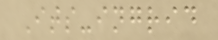Its-ingrid
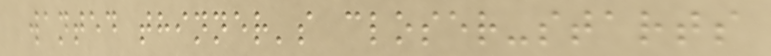wanted thinner's closer-starts
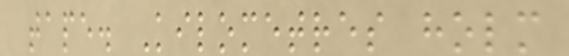tape. Kilometres holm
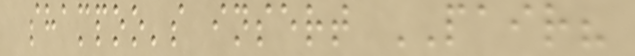shampoo's insert PAIR?
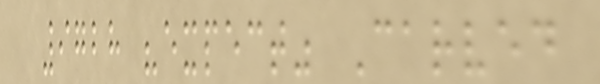9728 "expect" Carved
